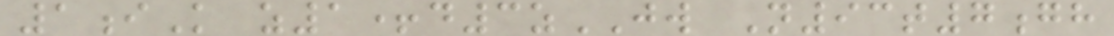1iK z1+d3zJW N93t7gh
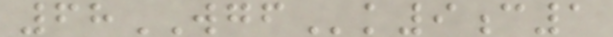68WGFk9c1
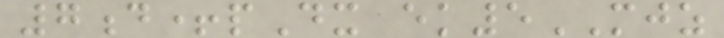7d+pDx ek5MJZ
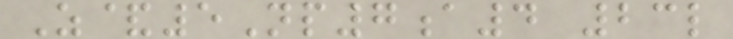Z&5Np7a4 23l
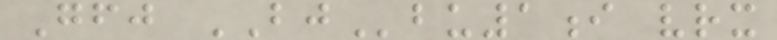Gfj BJbu1i vrx
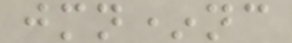jmn*nc
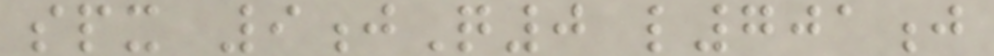spx 9jQ0 l701j
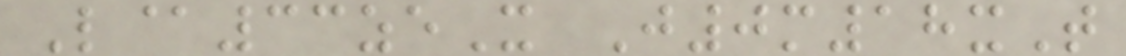L@33zeX J0m18xT
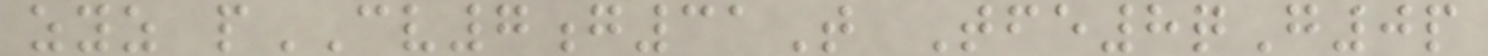zyz pCV7g31T Tfe8qG0p
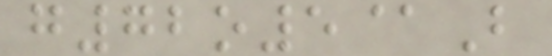g72o5@B
